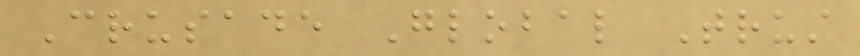Crusade Global Trust
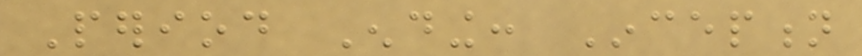Period Ending: Inception
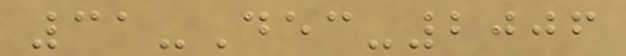31-Dec-2006
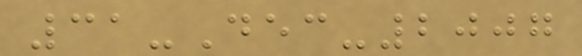31-Dec-2007
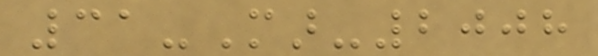31-Mar-2008
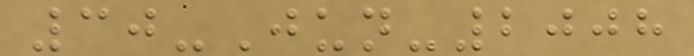30-Jun-2008
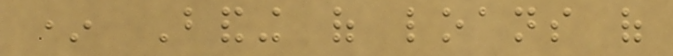* Banding of loans of
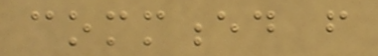commenced from
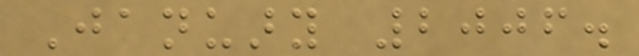January 2006.
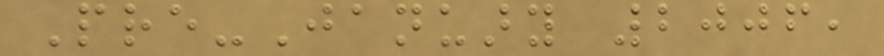Pre-January 2006,
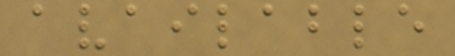available
